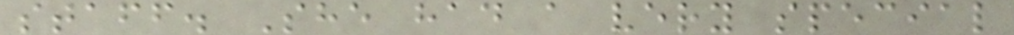staff. She had a very special
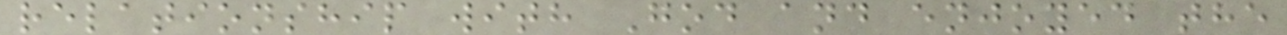relationship with God and enjoyed the
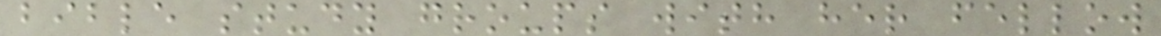bible study groups with her fellow
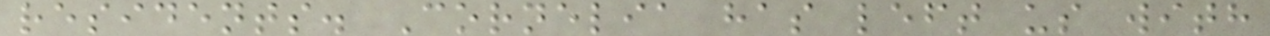residents. Cornelia has left us with
